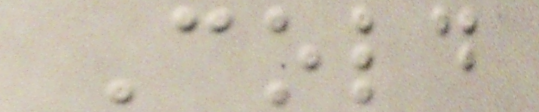Cold
